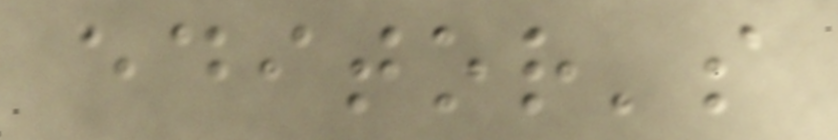editor's
